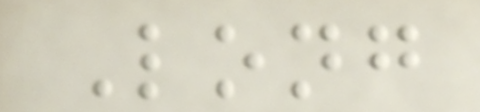Long
